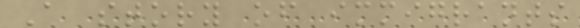A story of immigrants
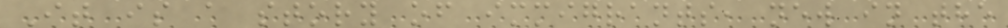It is a story of immigrants, new in the
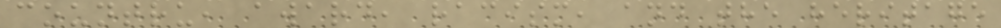countru, award, racism, and the heritage
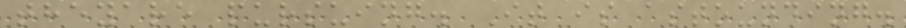theyare pursuing. It is astounding.
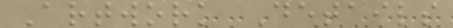Artwork Details
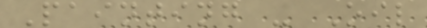Painting - Oil
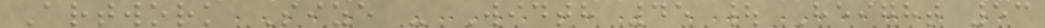Artwork Size - Width 45 | Height 53
